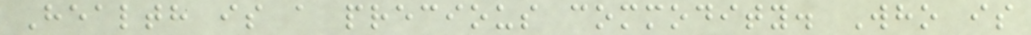Health is a precious commodity. Who is
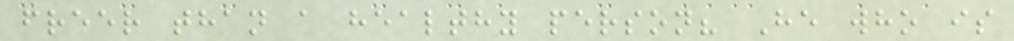freer than a healthy person? He who is
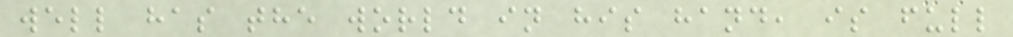well has the world in his hand, is full
